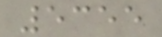5355
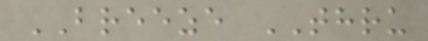BREEZE THRU
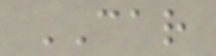CAR
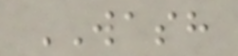WASH
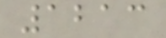1213
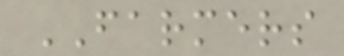FARMERS
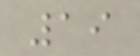19
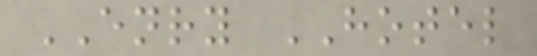ENRY HOTEL
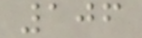106
